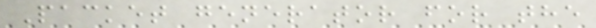Packet generator for the
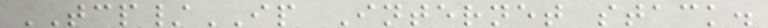TCP/IP Internet stack.
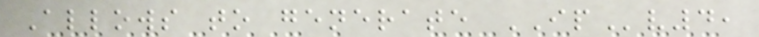Allows to generate IPv4,
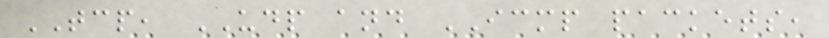TCP, UDP and ICMP packets,
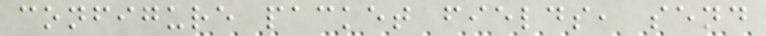configure packet fields, send
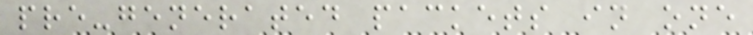pre-generated packets in one
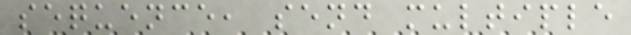sequence, send multiple
